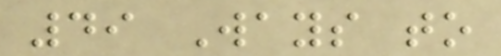49 Ways to
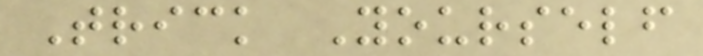Trick Yourself
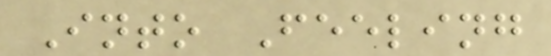Into Feeling
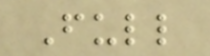Full
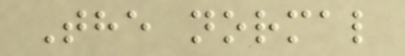The normal
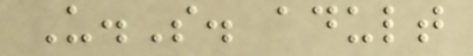U.S. adult
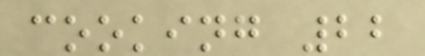cooking 22
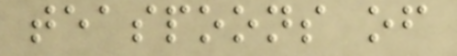teaspoons of
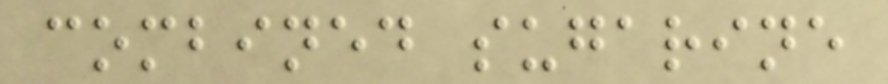combined sugarine
